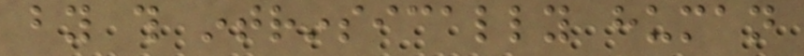by this intrinsically human
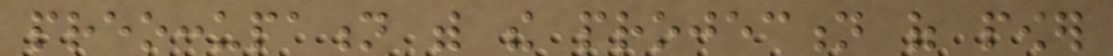preoccupation with the projection of power
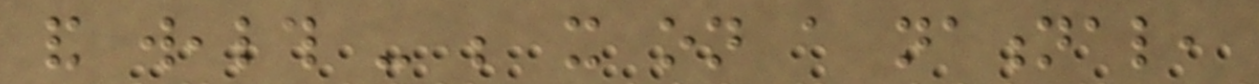and wealth - be it on a national,
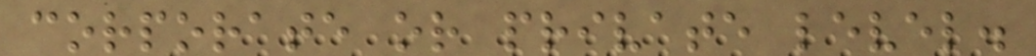corporate or private level.
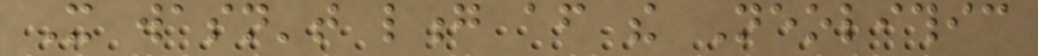It wasn't long after the Neolithic
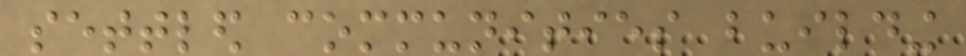settled communities building
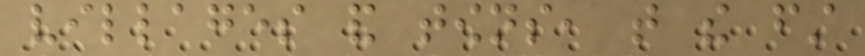villages and towns, that the first
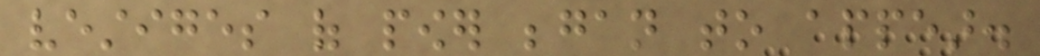vestiges of power began to appear.
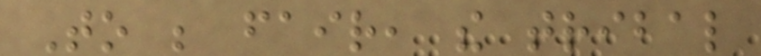To be fair, the tribal
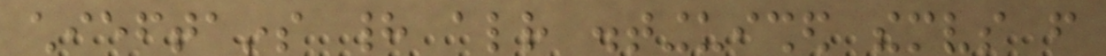chieftains had already distinguished themselves from
